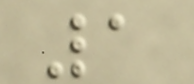1
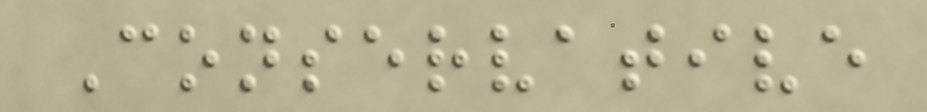Conservative
